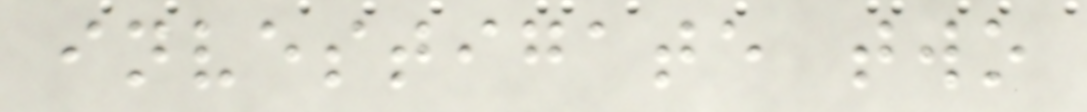investigate two
